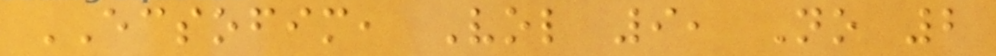ECSOFIM, Vol 9, No 2
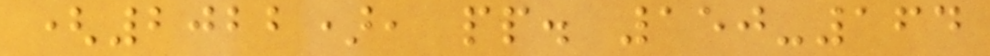(2022), pp. 150-164
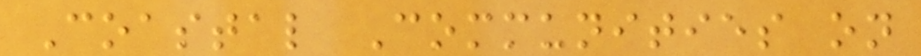Coastal Communities on
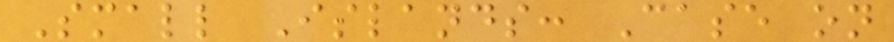Small Islands: Case on
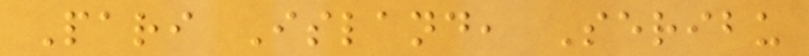Pari Island, Seribu
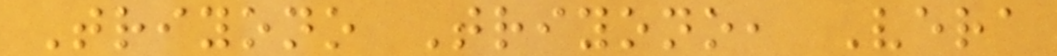Triyono Triyono, Vera
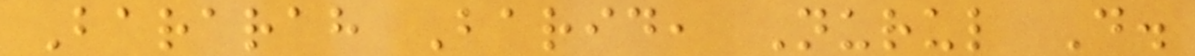Bararah Barid, Nurul D.
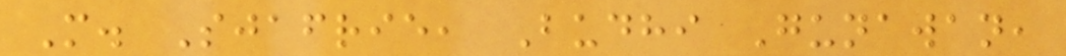M. Sjafrie, Budhi Gunawan,
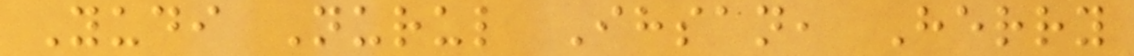Yudi Nurul Ihsan, Herry
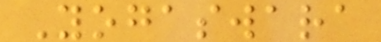Yogaswara
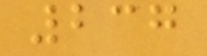237
